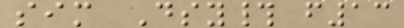sim Dsy# f13
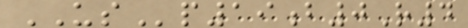USp19b0R4
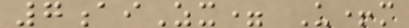7aiZx= U+m
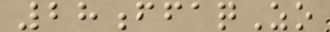28ffaqZo
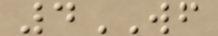4WF
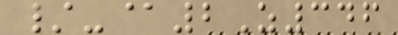/-@2Z346
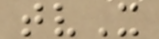tvX
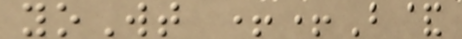yoWt ++B&
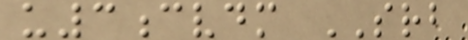u3cvdm SRB
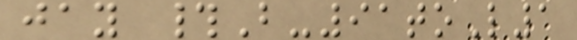jay #B-91toL1
